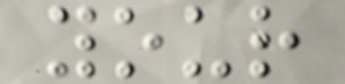your
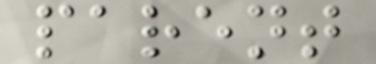parent
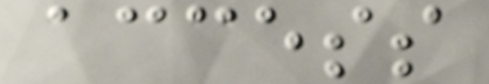access
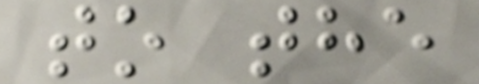to the
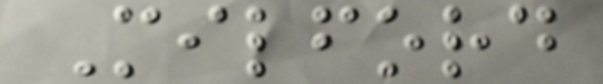Milford
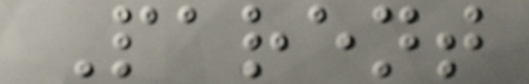Parent
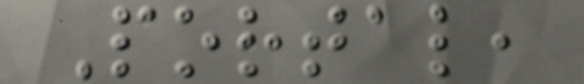Portal,
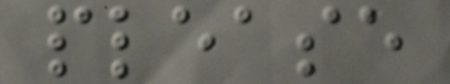please
